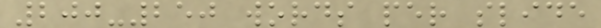200-250 words per slide
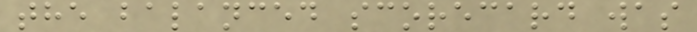the balanced scorecard was
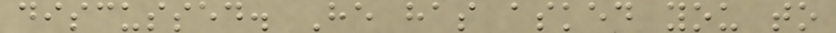discussed. He has asked you to
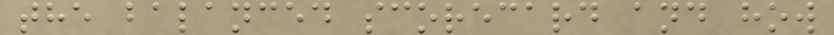the balanced scorecard and how
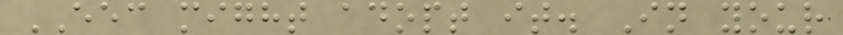EEC might adopt it. In your
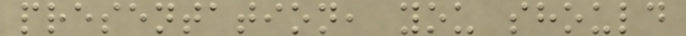presentation, you should
